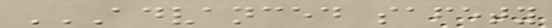ADVANCED SAFETY
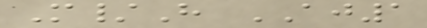M/H AJ1
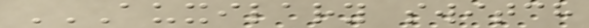AUXILARY SWITCH
